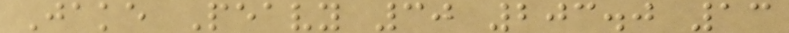Jake Peavy 30 203.0 13
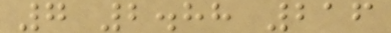7 2.88 216
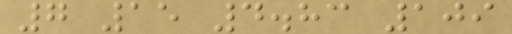7 15 4.83 109
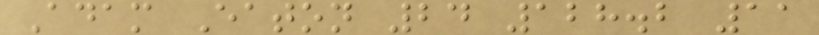Adam Eaton 24 128.2 11
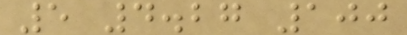5 4.27 100
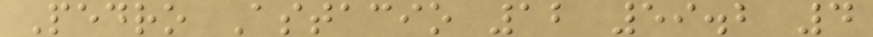Pedro Astacio 12 59.2 4
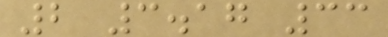2 3.17 33
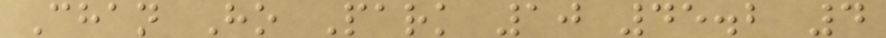Chan Ho Park 10 45.2 4
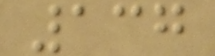137
